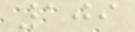109
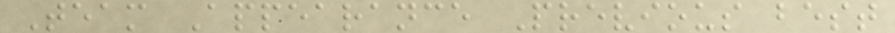Team Appearance Previous best
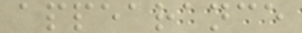appearance
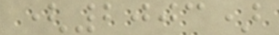(2003)
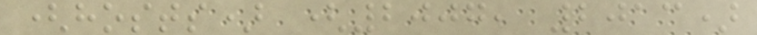(hosts) (2007, 2013)
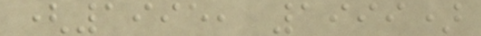(1995, 1999)
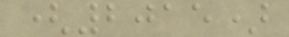(2015)
